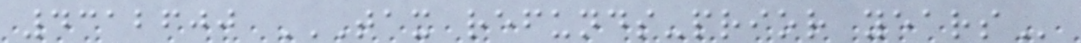4312600 TAX REFUNDS-PRIOR YEARS
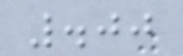.00
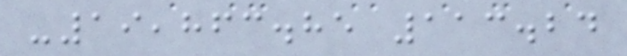-19,863.85 113.24
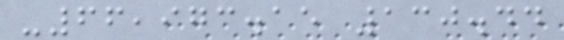-66,973.15 130.44
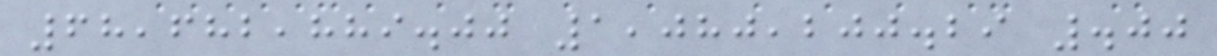68,682,889.00 1,080,200.29 .00
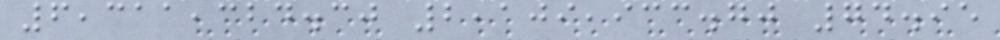6,311,324.30 2,109,933.70 74.95
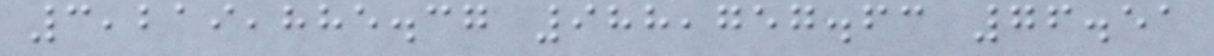3,219,885.37 988,757.63 76.51
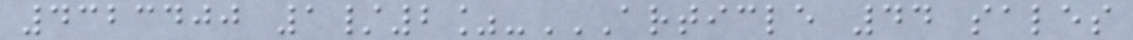4323400 1/2%-ARTICLE 44 SALES
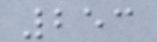253
